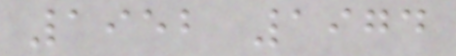1952 1974
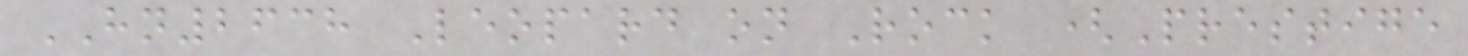HN2638 Leopard on Rock (Prestige
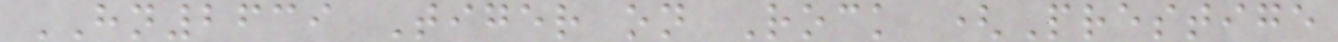HN2639 Tiger on Rock (Prestige
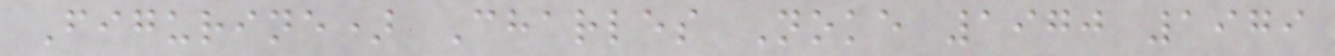Figurine) Charles Noke 1970 1979
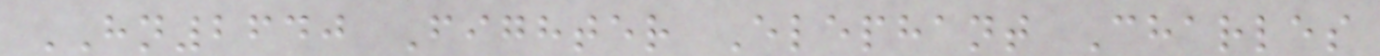HN2640 Fighter Elephant Charles
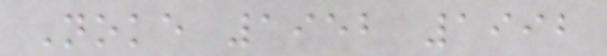Noke 1952 1992
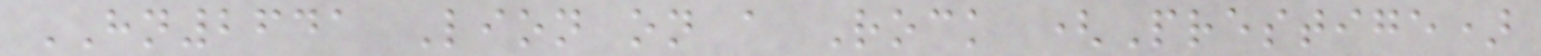HN2641 Lion on a Rock (Prestige)
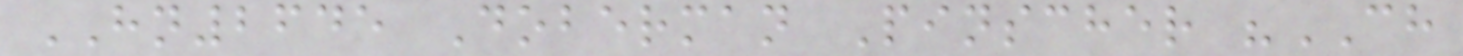HN2645 Doberman Pinscher "CH
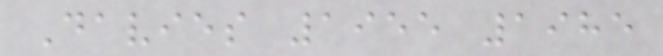Davies 1955 1985
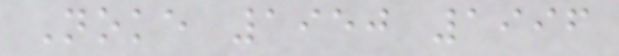Noke 1950 1996
